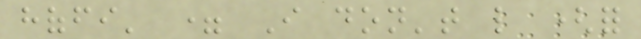hoffi' = I don't like (for
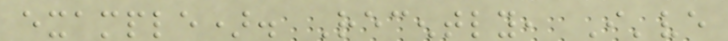example). Recently, I've
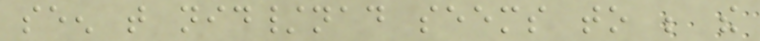seen that nid/nad seems to be the
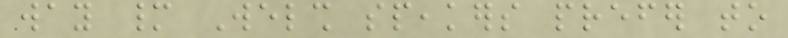way many Welsh speakers prefer to
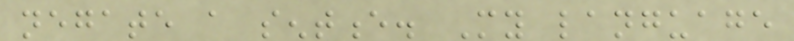negate a sentence. My language
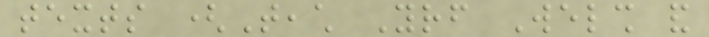texts (Teach Yourself Welsh and
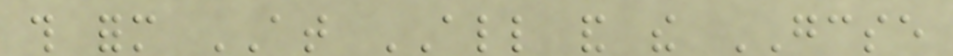this form AT ALL and the GCSE
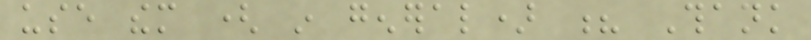use them ( in general) ? Thank
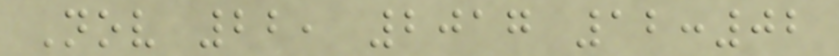Nov 22, 2017 12:02
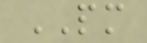PM
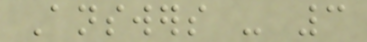Answers - 3
